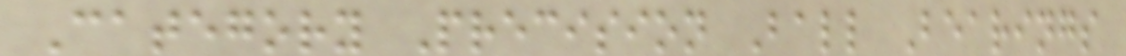Category Precision Ball Bearings
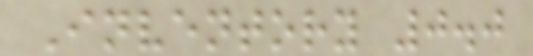Inventory 0.0
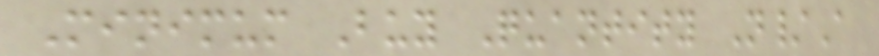Minimum Buy Quantity N/A
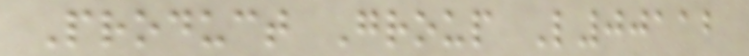Product Group L00112
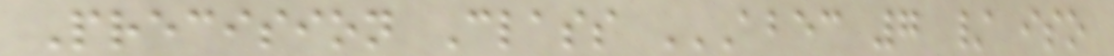Precision Class ABEC 7 / ISO
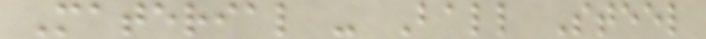Material - Ball Steel
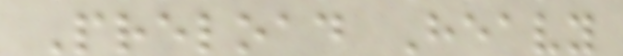Preload Heavy
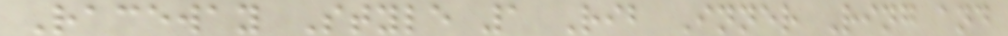Raceway Style 1 Rib Inner Ring and
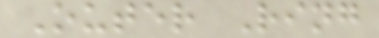Outer Ring
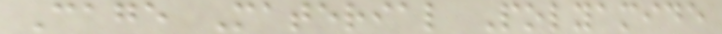Cage Material Polyamide
